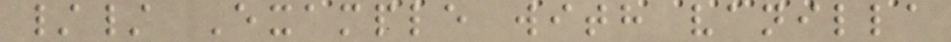// Example with vanilla
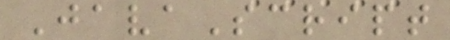JavaScript
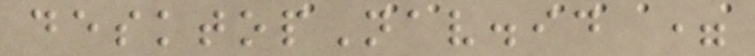desktopNav.id =
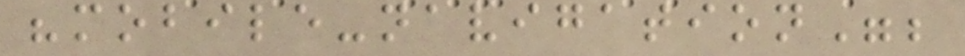"mobile-navigation";
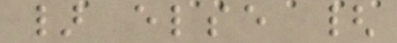} else {
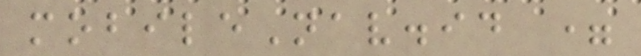mobileNav.id =
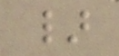}
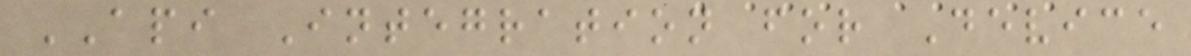API Integration for Device
